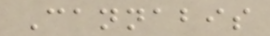Cannabis
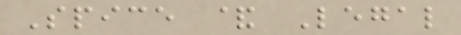Spice & Legal
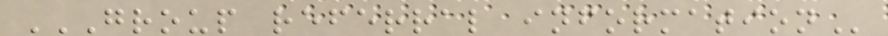GROUP REFERRAL INFORMATION
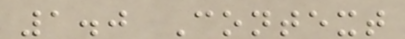1.0 Context
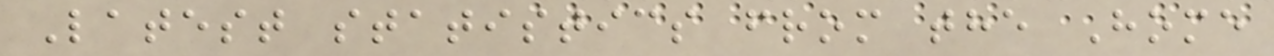Latest statistics from the Home
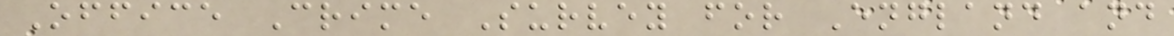Office Crime Survey for England and
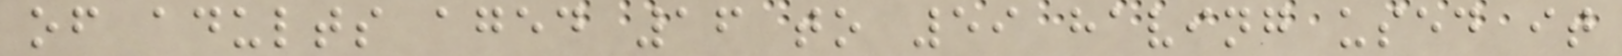of adults aged 16 to 59 having used it
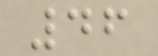46
